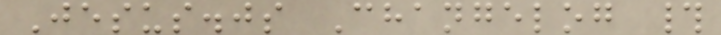Jesus.js Changelog #
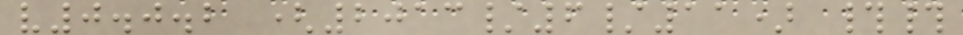v0.0.2 (2013/6/11) ##
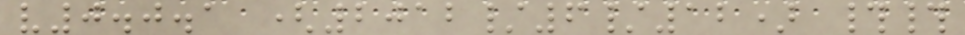v0.0.1 (2012/6/12) ##
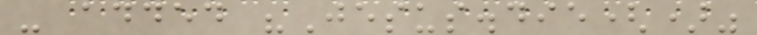- added "Jesus.die()"
